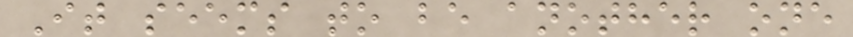It seems to be another one
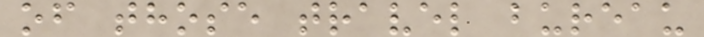of those travel bureau
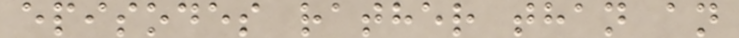episodes rather than an
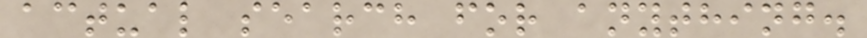actual search for anything.
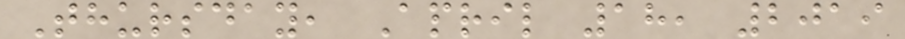Thursday, April 18, 2019
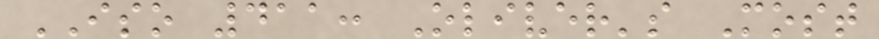ISO 411: Oliver's Most
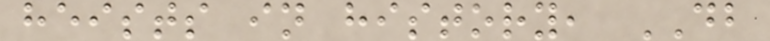heists in history, DB
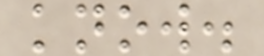know.
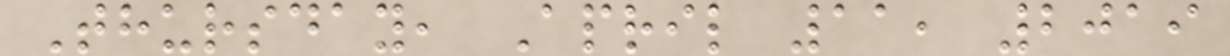Thursday, April 11, 2019
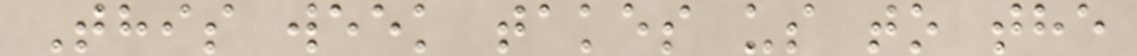This week takes us to the
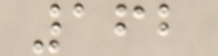162
